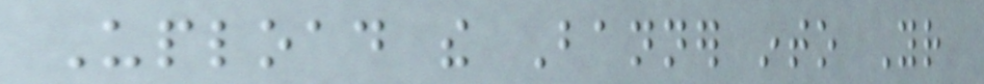Upload the Banner into Your
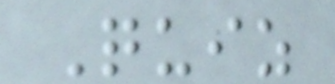Quiz
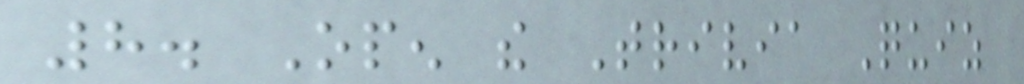8. Open the Trivia Quiz
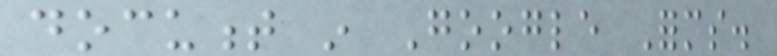document in Google Forms.
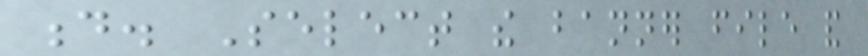d. Select the banner file and
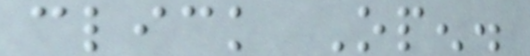click Open.
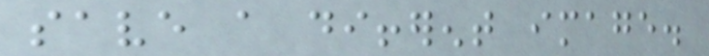save a different image.
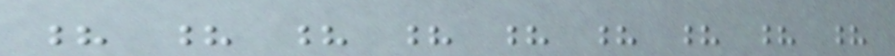? ? ? ? ? ? ? ? ?
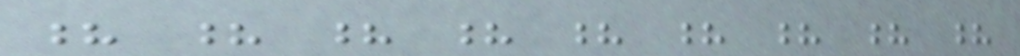? ? ? ? ? ? ? ? ?
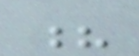?
